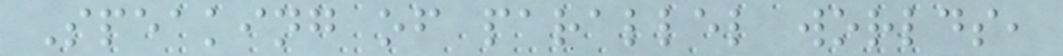Speaking of parallel worlds,
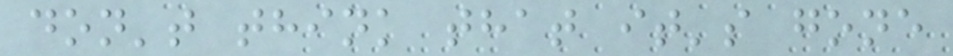don't think that it's gone
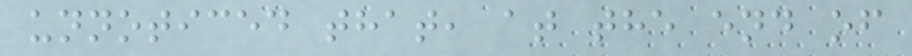unnoticed that, at the end of
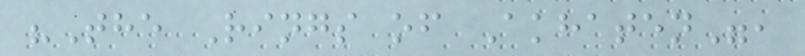"The Rings of Akhaten",
